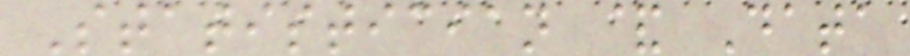Statistician & Data
